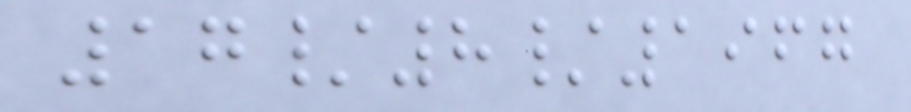17/8/1967
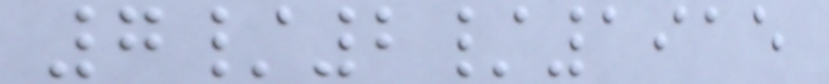7/2/1915
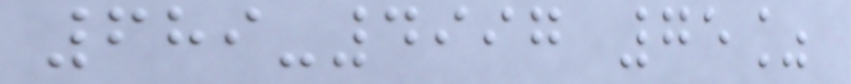689-4997 75%
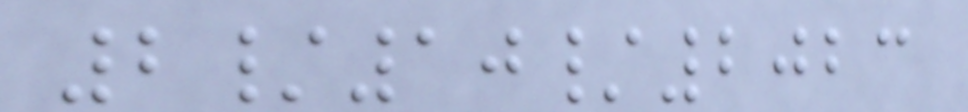2/10/2023
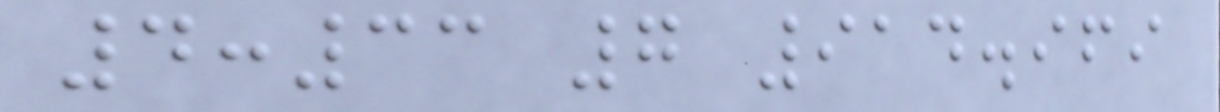4:33 7 914.969
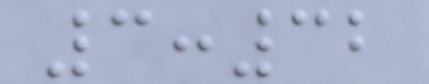3:32
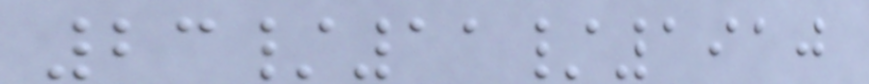23/11/1910
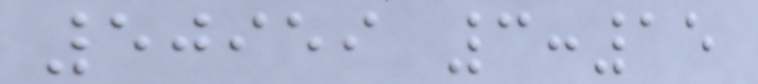50959 3:15
